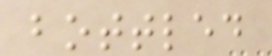bottled
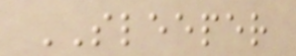SLEEPER
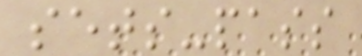sets-pass
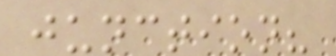junction?
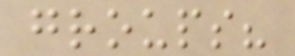groups?
